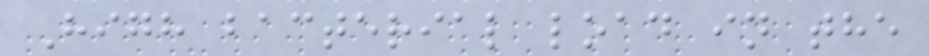High bacterial load in the
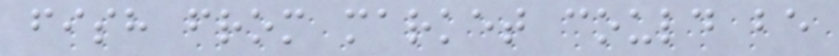fish from market could be
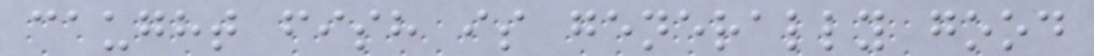caught fish is generally good
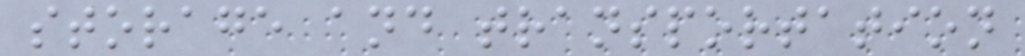storage and transportation
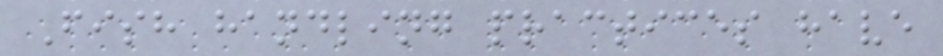Fish handling practices have
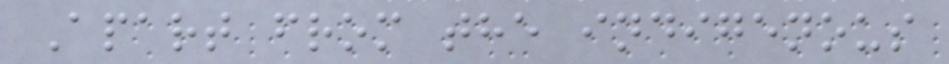Apart from the indigenous
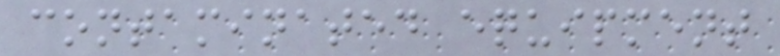contaminated equipment
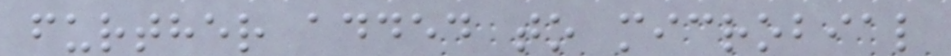further added to microbial
